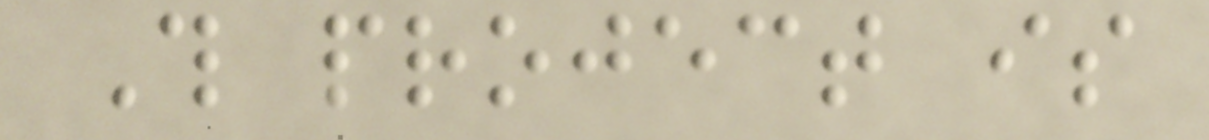This project is
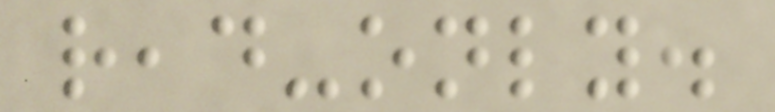read-only.
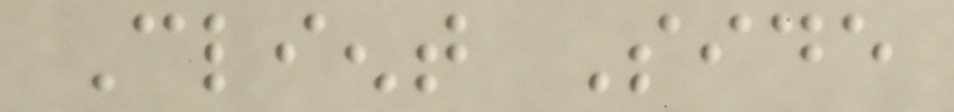Client Side
